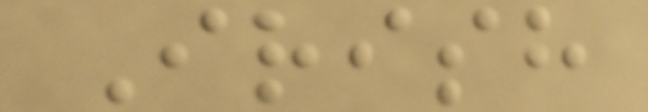Irish
